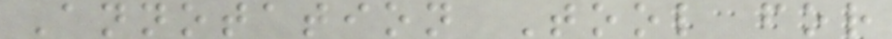Annotation Tool for
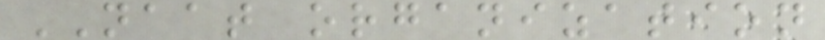NAAT organization
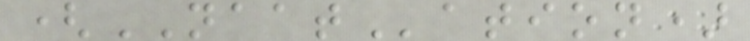(NAATation)
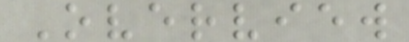Overview
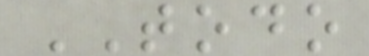TODO
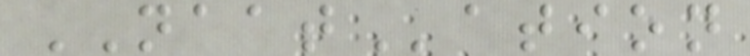NAATation
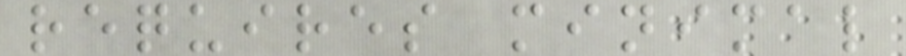requires minimal
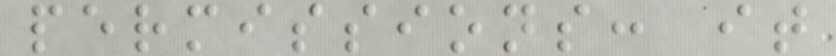permissions: it
